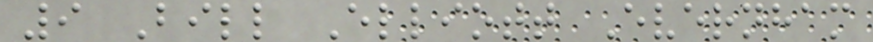9 Bill Elliott Evernham
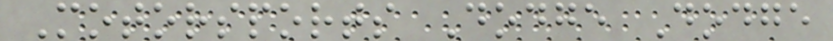Motorsports Dodge Dodge
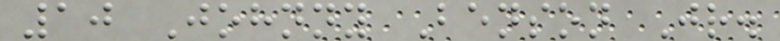10 Johnny Benson Jr.
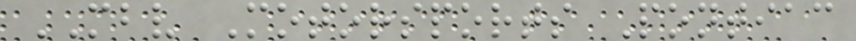MBV Motorsports Pontiac
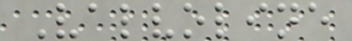Valvoline
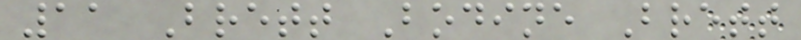11 Brett Bodine Brett
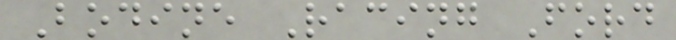Bodine Racing Ford
